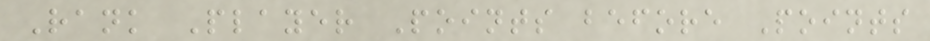Rank Player Points before Points
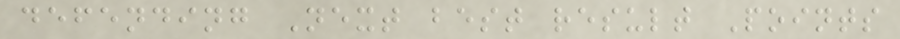defending Next best result Points
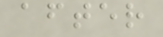after
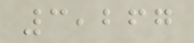3,267
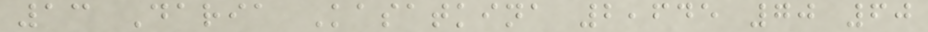13 Daria Kasatkina 2,645 70 60
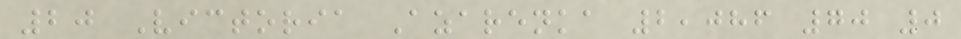20 Victoria Azarenka 2,086 70 0
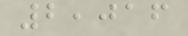2,016
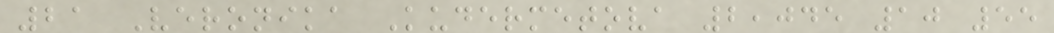21 Veronika Kudermetova 2,045 10 55
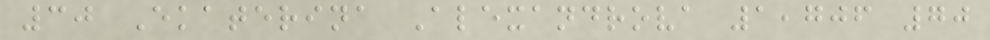30 Ekaterina Alexandrova 1,706 70
